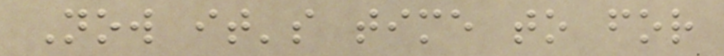Now it's time to for
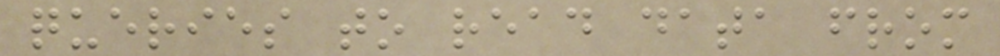queries to read data from
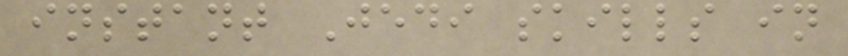instant Jedi skills in
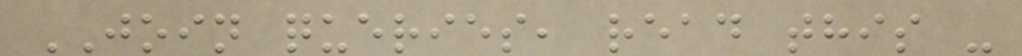JOIN queries, read this -
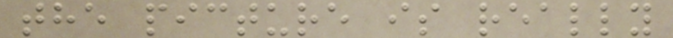the picture is really
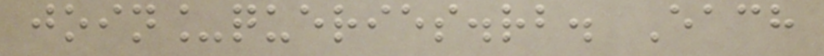join_queries.rb. Each
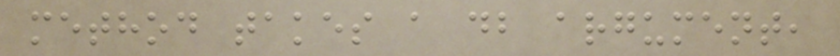method takes a db argument,
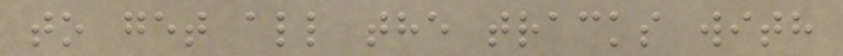to get all the tracks with
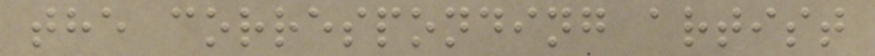the corresponding artist
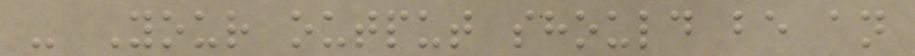- Your output should be an
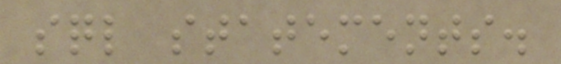sql statements.
